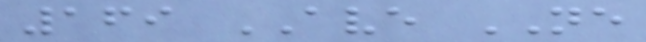169 AVE NE
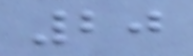20
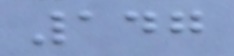147
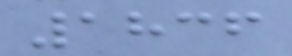1836
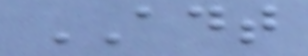ADT
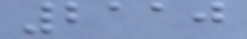2110
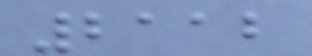2112
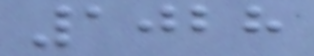1028
